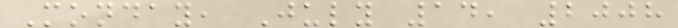Monday, July 14, 2008
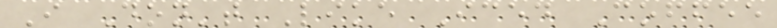I Don't Like Iced Coffee
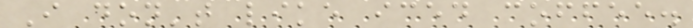I don't like iced coffee.
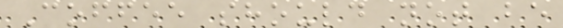Coffee should not be
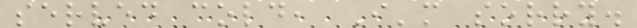served cold, I'm sorry.
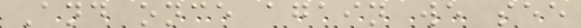And once again we see
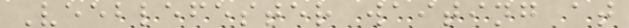Veeblefester waiting at
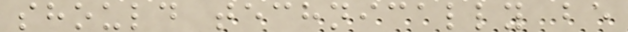should technically be
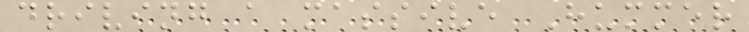driving a massive Hummer
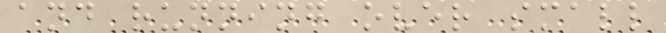and running over small
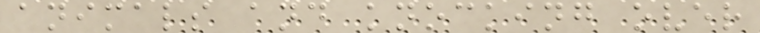animals and knocking over
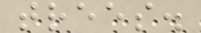trees.
